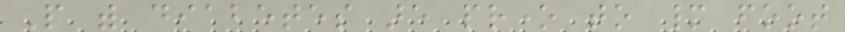People with diabetes are prone to many foot
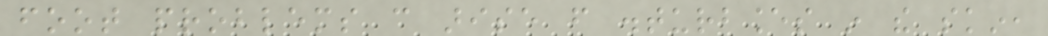foot problems can arise from disturbances in the skin,
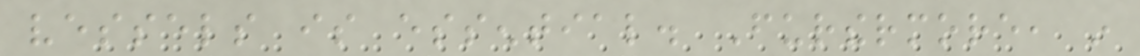vessels is essential. Furthermore, in
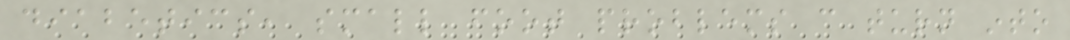diabetics, small foot problems can turn into
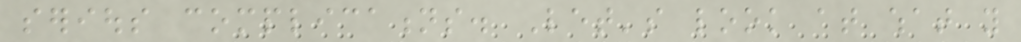serious complications. Let's look at what you
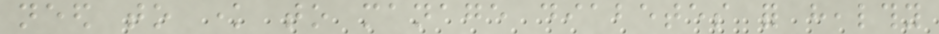need to know to manage diabetes for healthy
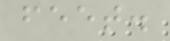feet.
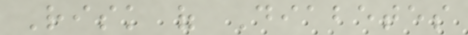Risk of Diabetes
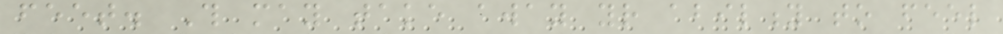feet. This may take away your ability to feel
